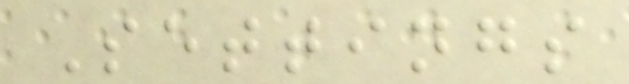Settings
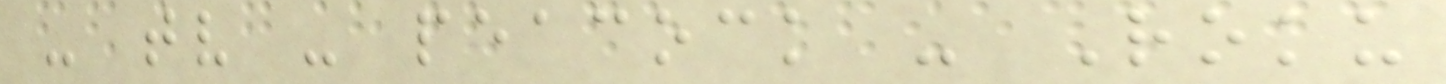- tv - peacock - Roku
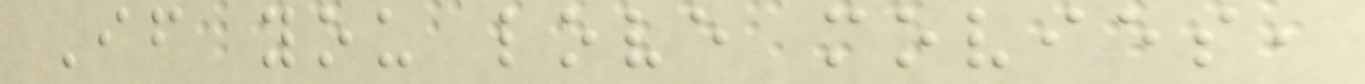If you love movies,
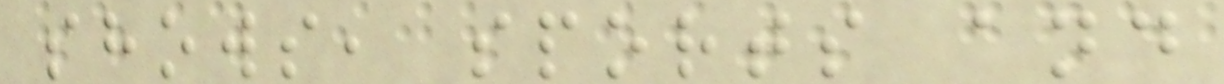shows, sports and
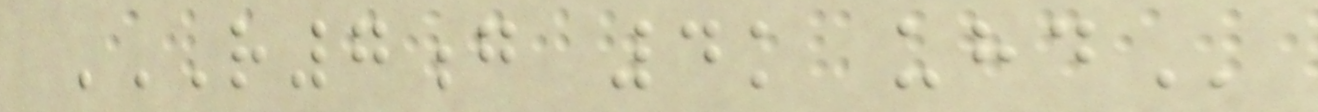R7G 4K UHD
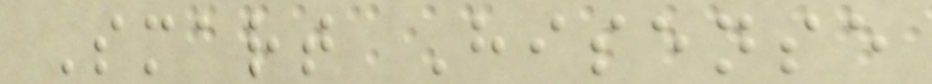Smart Hisense
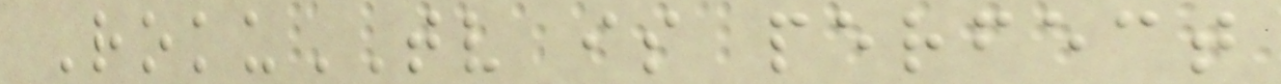RokuTV is perfect
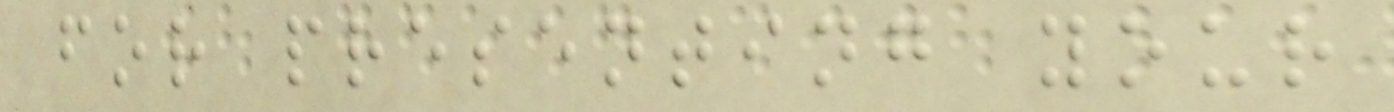for presenting your
